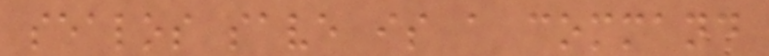sealos save is a command
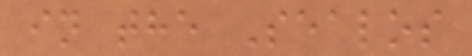in the Sealos
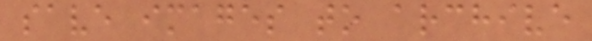save images to archive
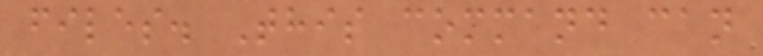files. This command can
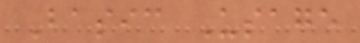Basic Usage
